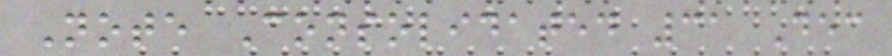Note Consolidated 31 Dec
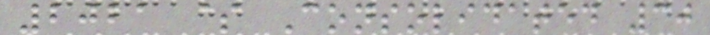2021 $ Consolidated 30
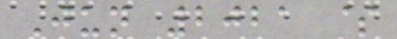Jun 2021 $
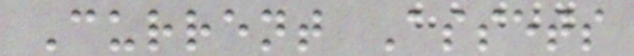Current Assets
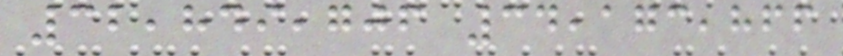32,849,706 34,173,866
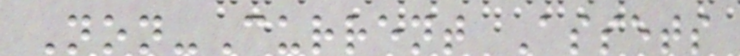Non-Current Assets
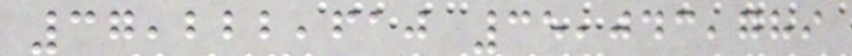37,222,610 35,043,789
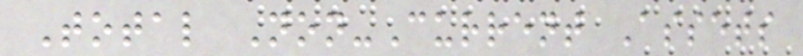Total Non-Current Assets
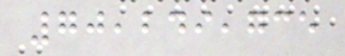70,249,735
